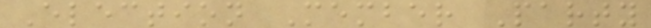Election Member Party
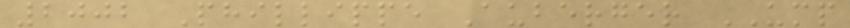2002 Phillippe Auberger UMP
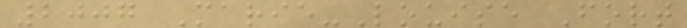2007 Marie-Louise Fort
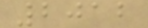2012
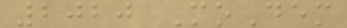2020 MoDem
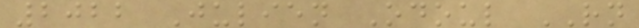2022 Julien Odoul RN
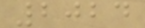2024
